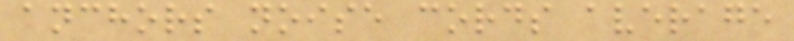anchors noise cords average
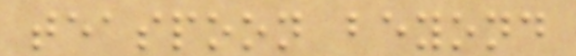teaspoon beyond
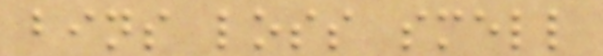bins loss smell
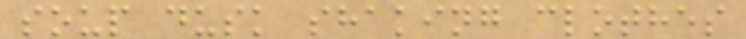soup dusk shaking clothes
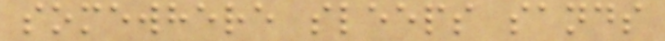somewhere sleeps sands
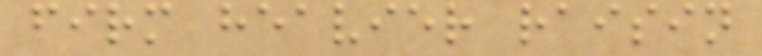firm heavier raisin
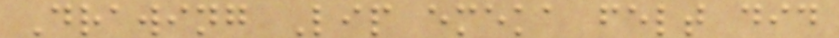Drawing Lip emeka felt did
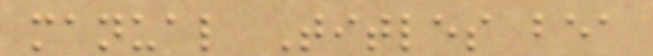manual Titles bea
